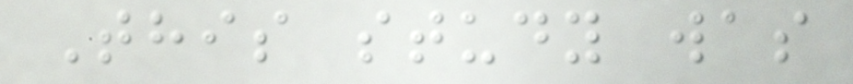This study was
